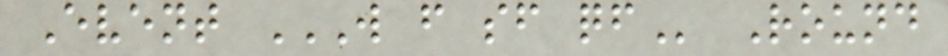Event W F SF QF Round
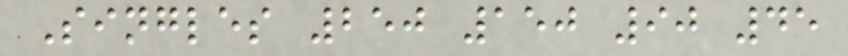Singles 250 150 90 45
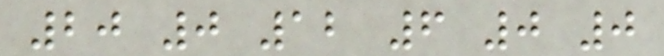20 0 12 6 0 0
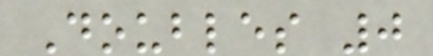Doubles 0
